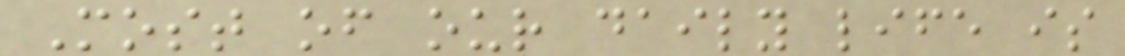Most of our daily life is
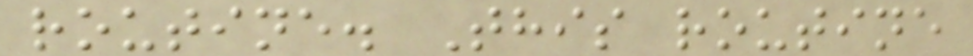routine. This routine
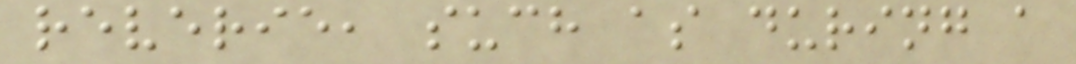reverie, such as during a
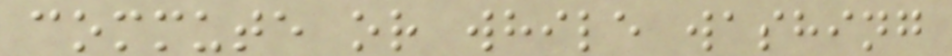commute or while washing
